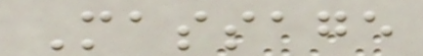Massage
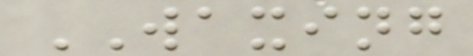WAXING
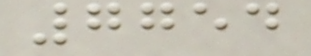7754
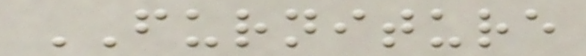FURNITURE
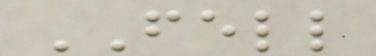FELL
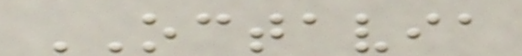OCTAVIA
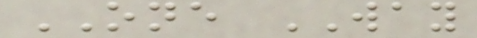ONE WAY
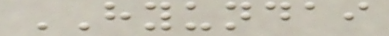HYUNDAI
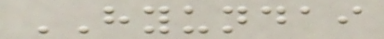HYUNDAI
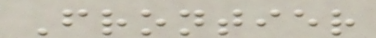Frontier
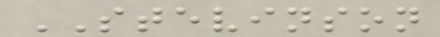STEVINSON
